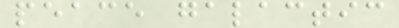peace galactic
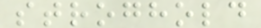stroghold
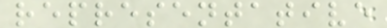representative
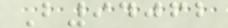B94062
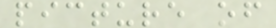picture of
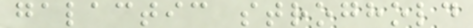galactic stroghold
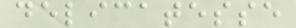delicatesse
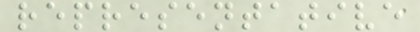representative
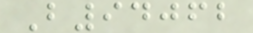B94062
